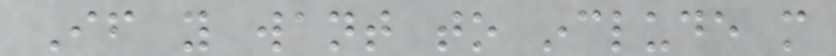If you want to include more
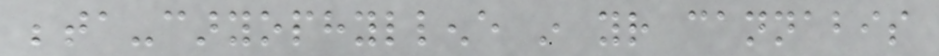beta-caryophyllene in your cannabis
